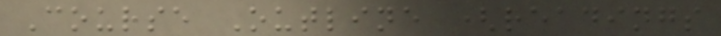Course Outline (readings
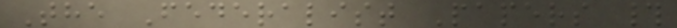The Federalist Papers #
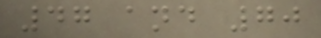47 and 70
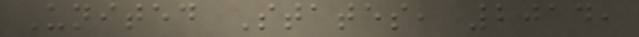United States, 2014,
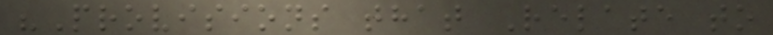"Provisions that Relate to
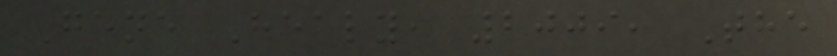Gene Healy, 2009, The
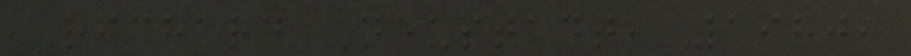Richard Neustadt, 1980,
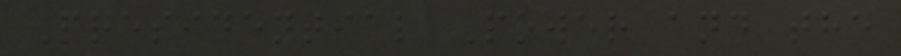Presidential Power and the
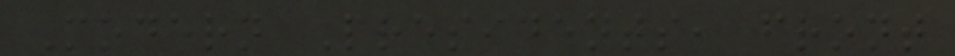Modern Presidents, front
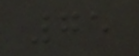75
